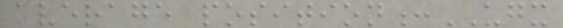average position:UGX
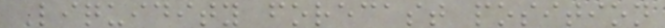Liquidity forecast position
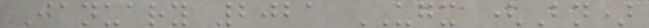January 2021 UGX (Bn)
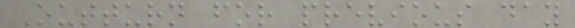Outturn for previous day
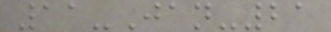11-Jan-21
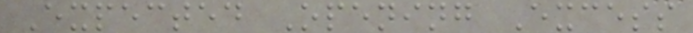Expected Opening Excess
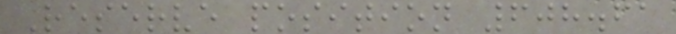Reserve position 608.61
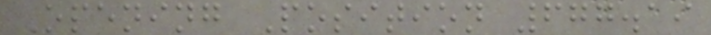Opening Position 677.19
